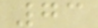73
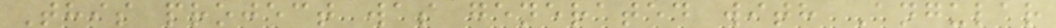This project was generated with Angular
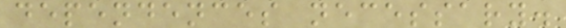dependences necessary.
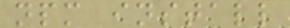npm install
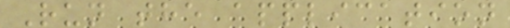Run the application
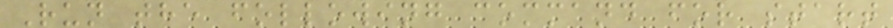Run the following command for start
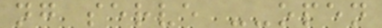ng serve --open
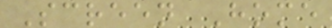Screen Home
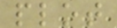plot
